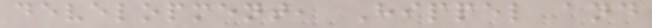development, Hippel and
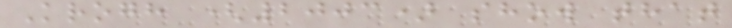Krogh (2003) show that
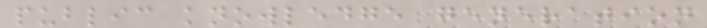public knowledge generation
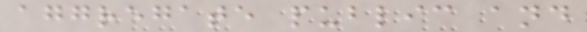aggregate public and
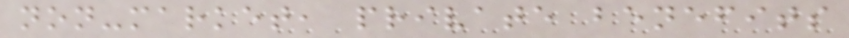non-market, private benefits
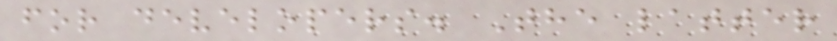for developers. The latter
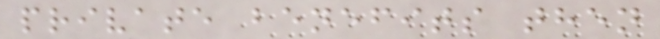private benefits then
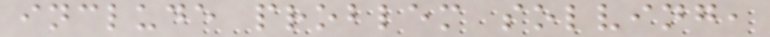include problem solving,
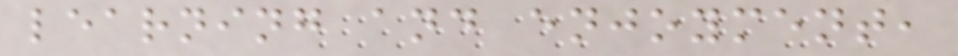learning and enjoyment,
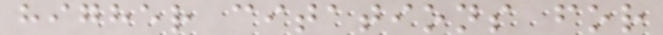higher citations for
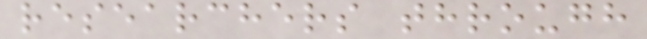researchers through
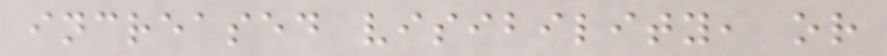increased visibility, or
